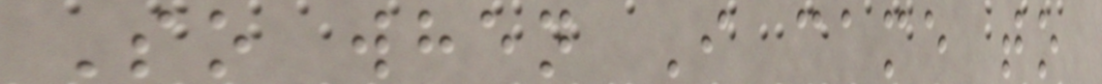So when I came to
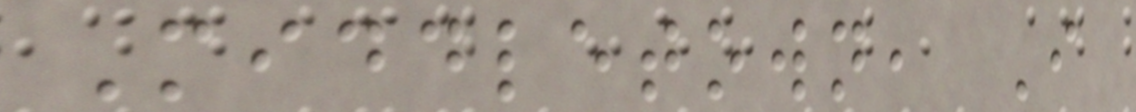Middletown, I
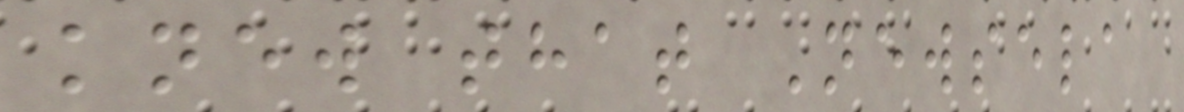knew that Newsela
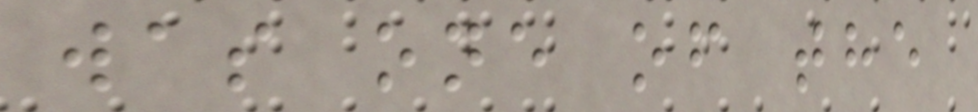was one of the
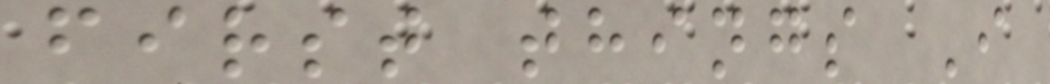first things I
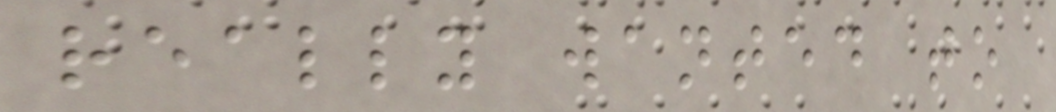really wanted to
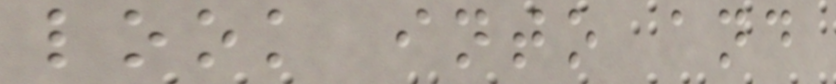look into and
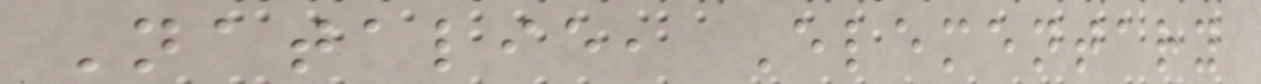Natalie, Elementary
